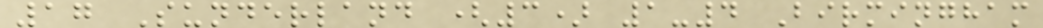17 Sunderland (3) 1-4 Birmingham
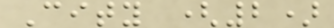City (2)
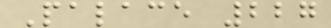Palace 227
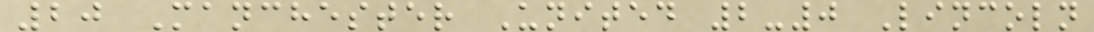20 Manchester United 2-0 Lincoln
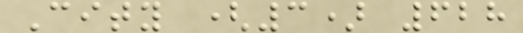City (3) 628
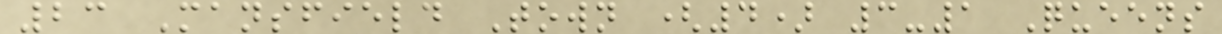23 Mansfield Town (4) 3-1 Queens
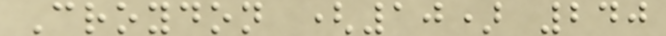Croydon (10) 240
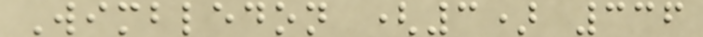Wimbledon (3) 336
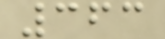363
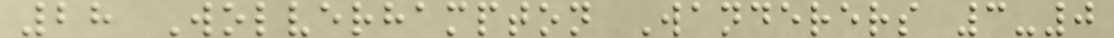28 Wolverhampton Wanderers 3-0
